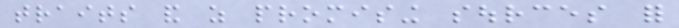traits and as promising sources for
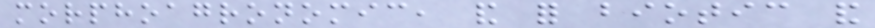morphoagronomic, and for biotic and
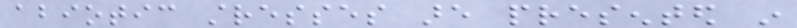abiotic stresses are presented in
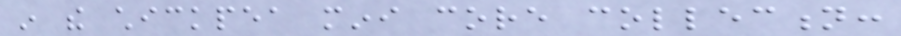in the chickpea mini core collection:
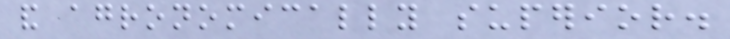and agronomically superior.
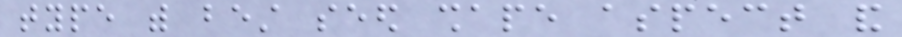type with best seed shape aspect and
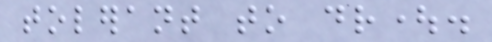tolerant to drought.
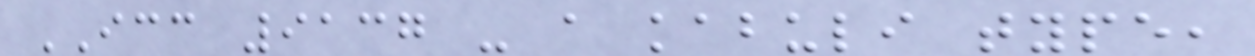ICC 9137 - a kabuli type,
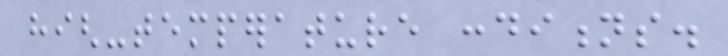high-temperature conditions.
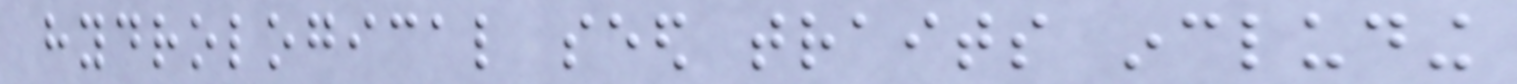hydrological seed traits including
